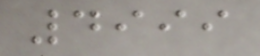4999
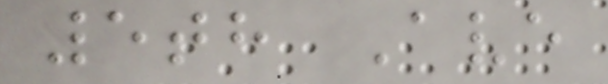5th Ave
